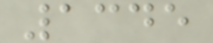1345
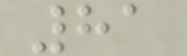81
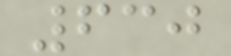630
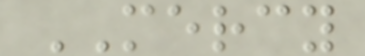MERCY
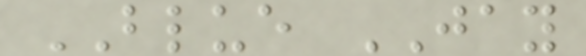BLUE JAY
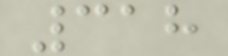318
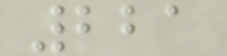221
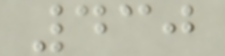430
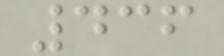436
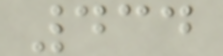434
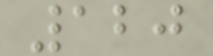120
